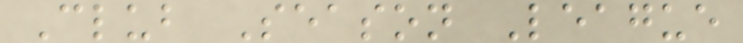Club Season League
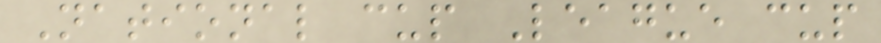National cup League cup
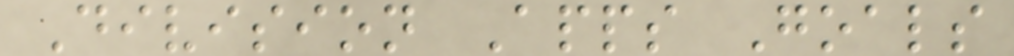Division Apps Goals
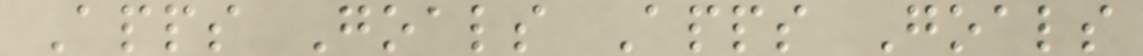Apps Goals Apps Goals
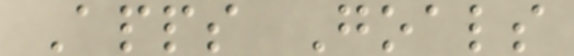Apps Goals
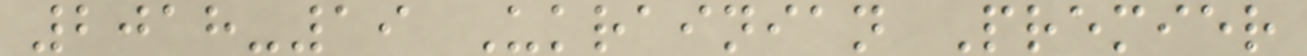2018-19 Ukrainian Premier
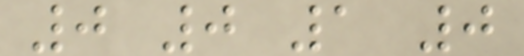0 0 1 0
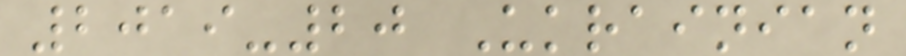2019-20 Ukrainian
